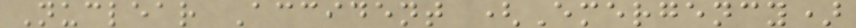Nuclear Accident (Emergency)
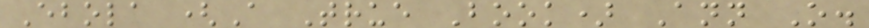Ebola (A True Book) Ann O.
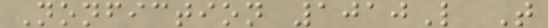Nonfiction 1010L T
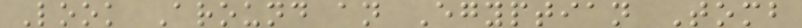Look Around an Egyptian Tomb
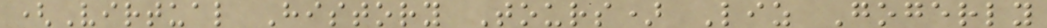(Virtual History Tours) Liz Gogerly
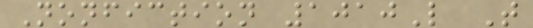Nonfiction 1010L T
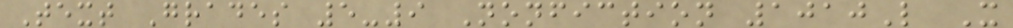Text Grades 5-9 Nonfiction 1010L X
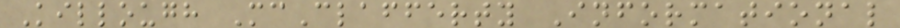Killough McClafferty Informational
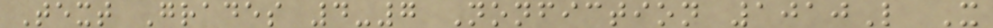Text Grades 4-7 Nonfiction 1010L X
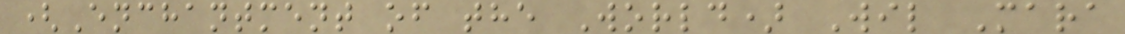(Enchantment of the World) Wil Mara
